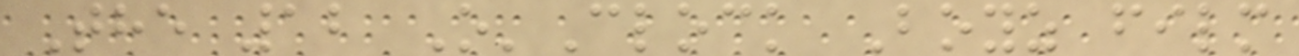The 12 O'Clock Boyz film
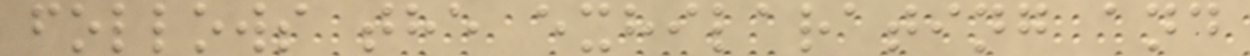follows the exhilarating and
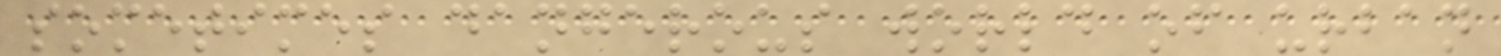sometimes dangerous world of urban
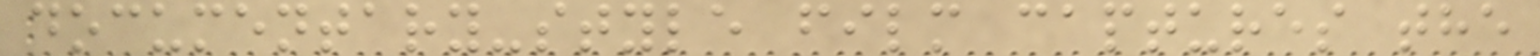documentary-style film captures the
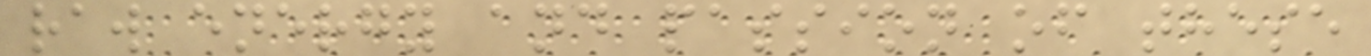raw energy and passion of these
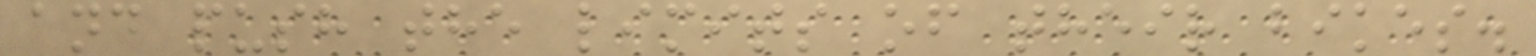and push the limits of their bikes.
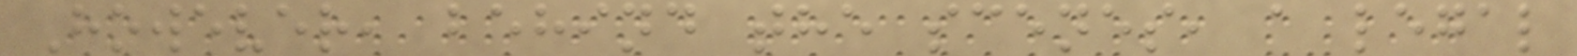However, behind the scenes, a legal
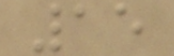15
